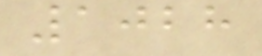1028
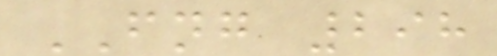FNG 298
